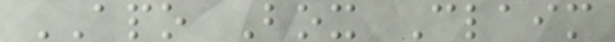APO Box Claim
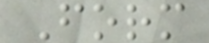Form
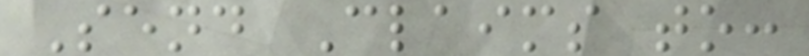Send Claims to:
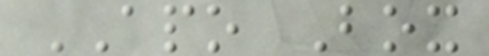APO Box
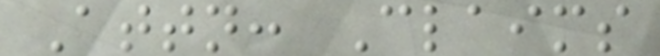Attn: Claims
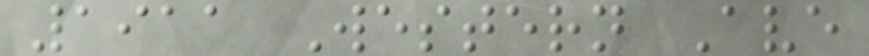1911 Western Ave
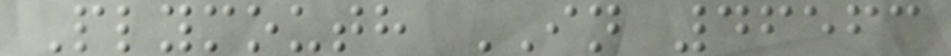Plymouth IN 46563
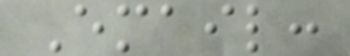Email:
